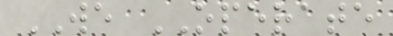WE OPERATE
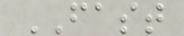FAST
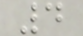4
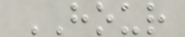HOUR
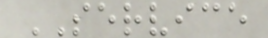SERVICE
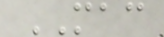MAC
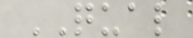QUAL
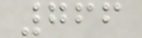766
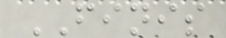FINIS
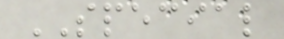SPECIAL
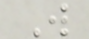W
